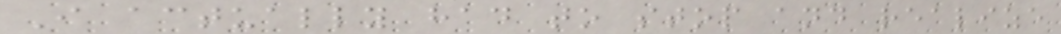I actually had to stop and realize
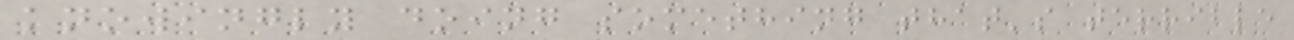knowingly doing something that's terrible
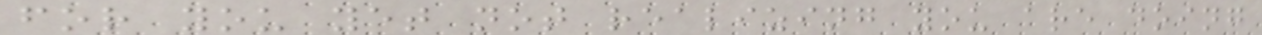for you yet not realizing you are doing
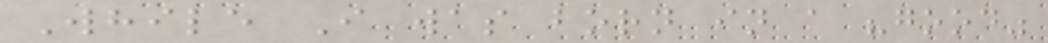While I was born in a "good"
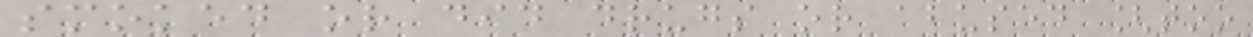smoked or did drugs or abused [too
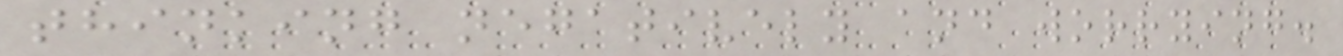thinking negatively and worrying.
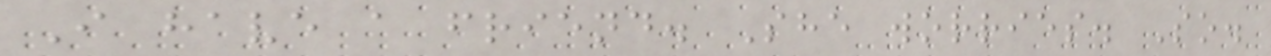I have a friend. She worries. So.
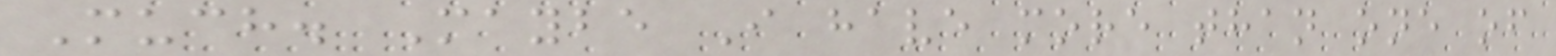Much. Maybe I have more than one of
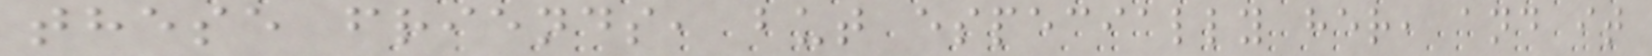these friends, but especially her, and it
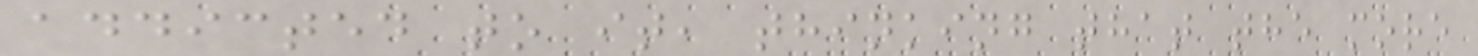addicted to it, thinking that the more
